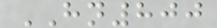HN800
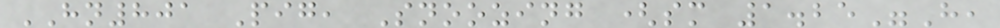HN801 Pig, Snoozing (sm 1.25"H,
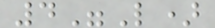4"L)
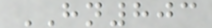HN803
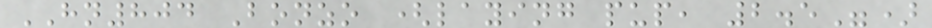HN804 Bonzo (laying pup, 2.5")
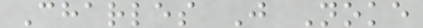Charles J Noke
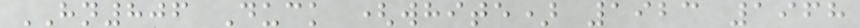HN806 Duck (white) 1923 1968
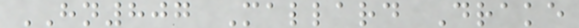HN807 Mallard Drake
